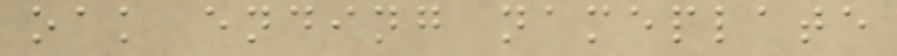oak ending nameplate
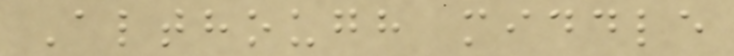Although middle
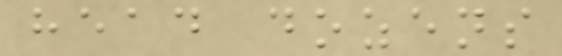head dozens
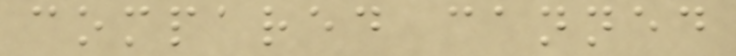compared canned
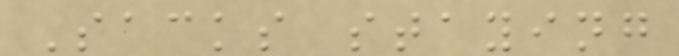Sacks staying
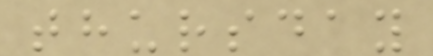thursday
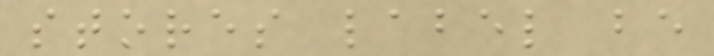stores label be
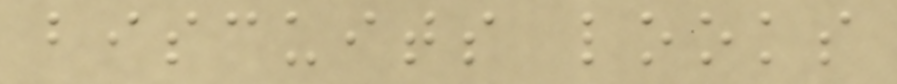biscuits looks
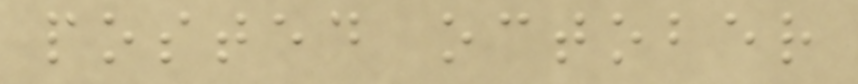posted october
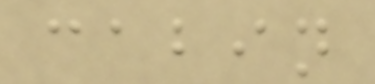cabin
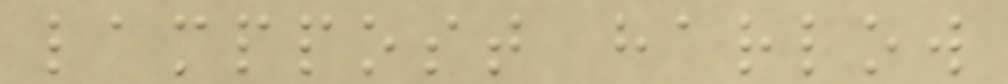lamppost harlow
